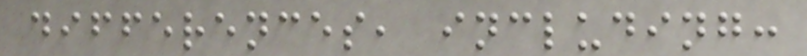differences, including:
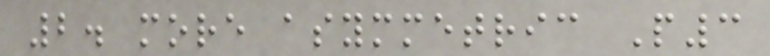2. more asymmetric P3
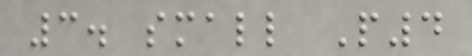3. small P4
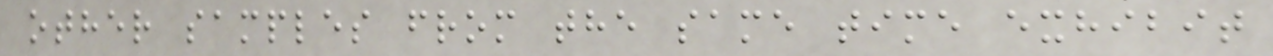other samples from the same time exhibit
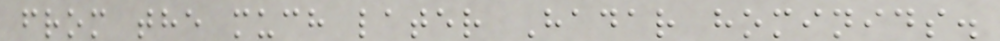from the much later Hadar hominids.
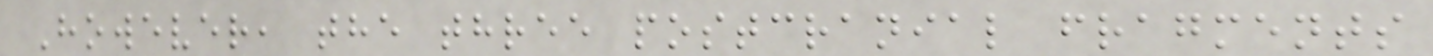However, the three postcranial fragments
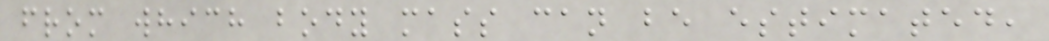from which body mass can be estimated,
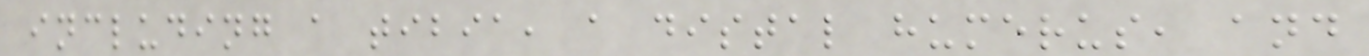including a tibia, a distal humerus, and
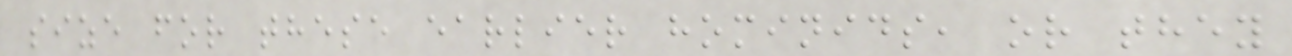size for these earlier hominids, or they
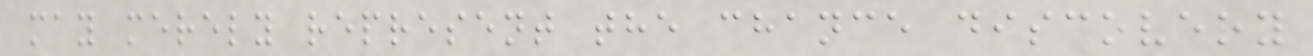may merely represent the chance discovery
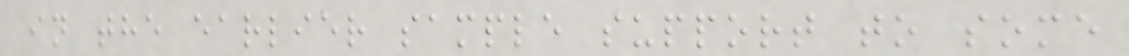in the earlier sample support to some
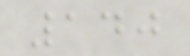140
